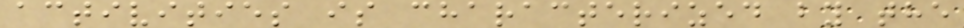activities is characterized by the
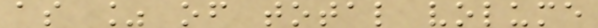as % of total volume
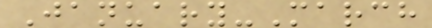January-March
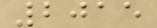2015
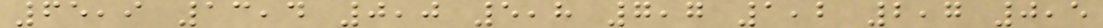65,9 13,4 0,0 5,8 7,7 1,2 2,7 0,5
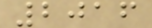2016
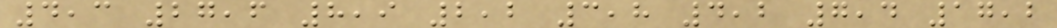4,3 27,6 8,9 2,2 3,8 4,2 7,4 17,2
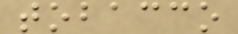tobacco
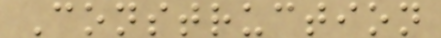Construction
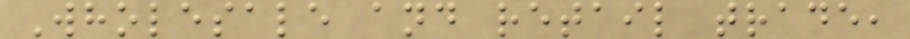Wholesale and retail trade,
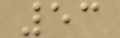53
